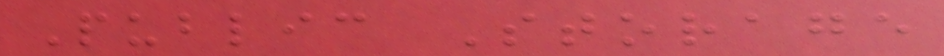Public Storage
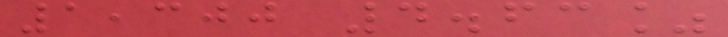1,300 4.63%
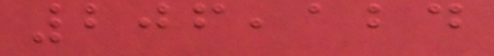206,124
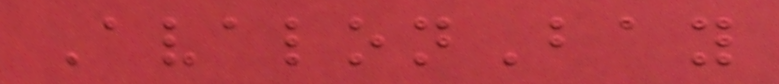AvalonBay
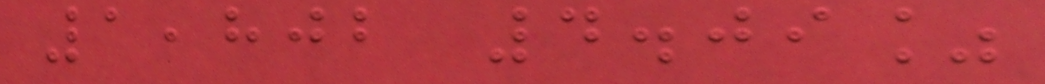1,802 4.09%
